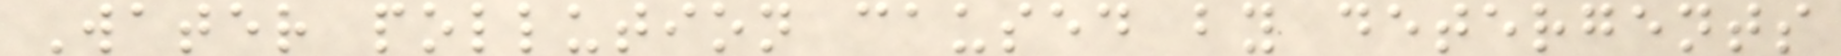Water pollution caused by detergents
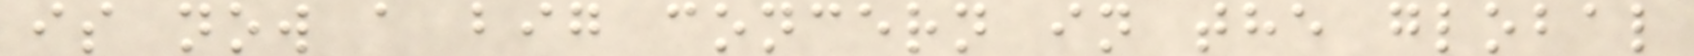is now a big concern in the global
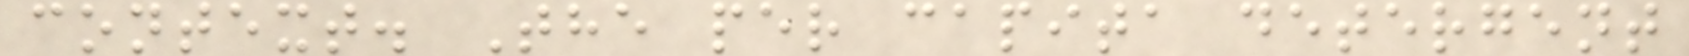context. The per capita detergent
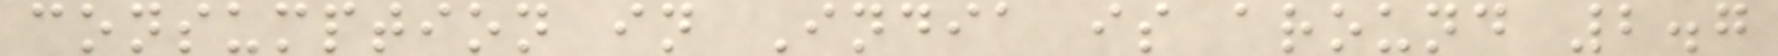consumption in India is around 2.7
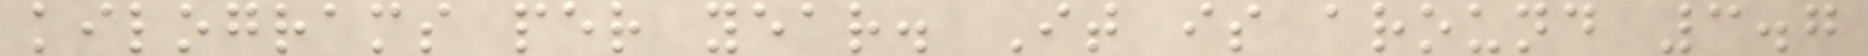kilograms per year. It is around 3.7
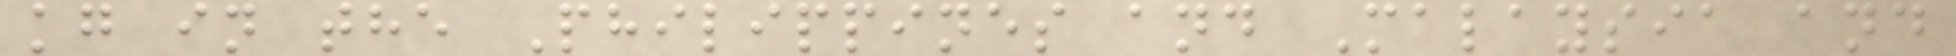kg in the Philippines and Malaysia and
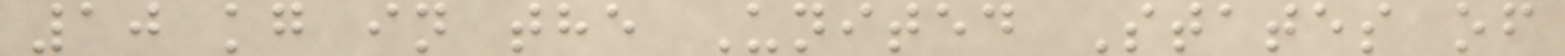10 kg in the United States of
